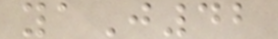yaJ42
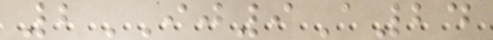2IJ9A24
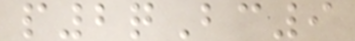p2qBc9
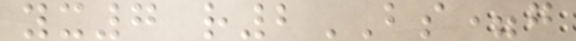yx7 r2BS=g
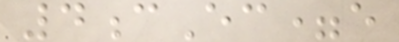4cEc=e
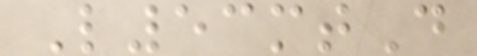L53mtD
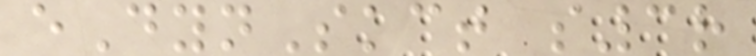eDynSkct s3r
